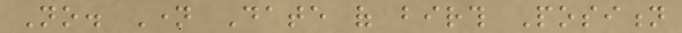No. Name Date of birth Position
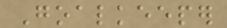Goalkeeper
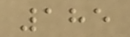185
